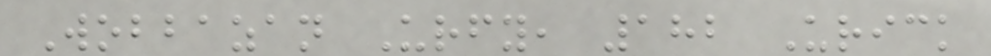Wobbazan Urfy, 182 Urick
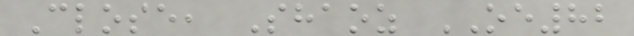Close, Shaoz OE82
